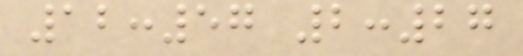12:57 2:27
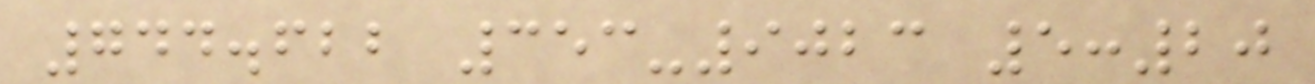744.622 353-9023 5:20
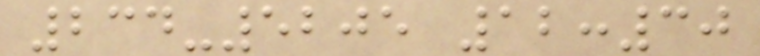234-5205 12:30
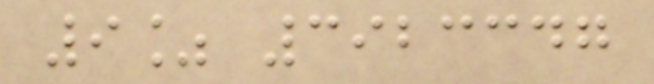9% 3923347
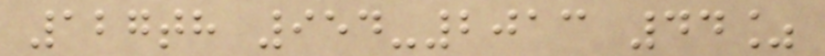127th 954-2013 44%
